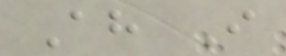Ah I
